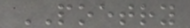POETRY
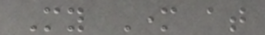My Mother at
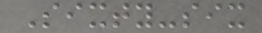Sixty-six
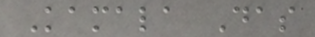Kamala Das
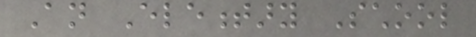An Elementary School
